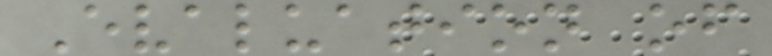Evaluation of
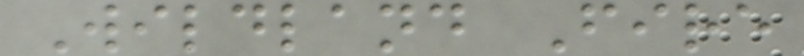Wildland Fire
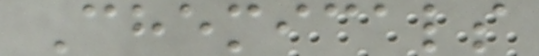Chemicals
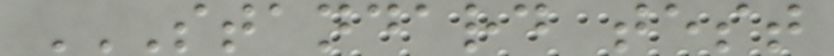STANDARD TEST
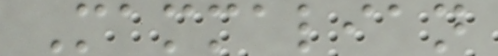Mammalian
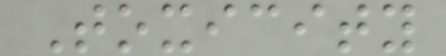Toxicity
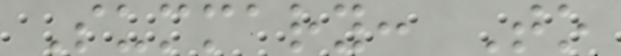Summary: To
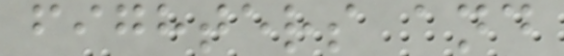fighters and
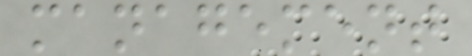management
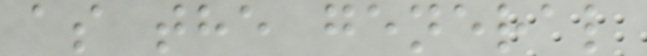as the general
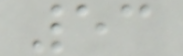53
